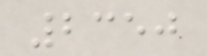2350
